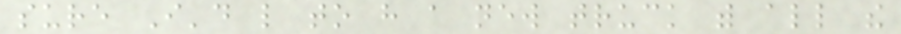sure I'd like to have a new truck with all the
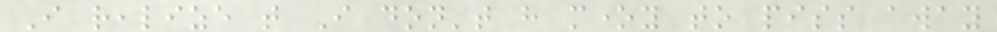I realize that I don't have money to piss away
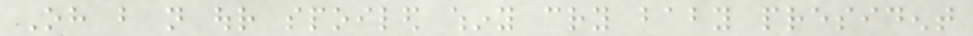Oh but not our spoiled whiny cry baby president
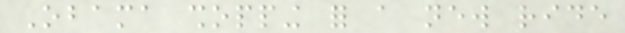Obama shopping for a new ride
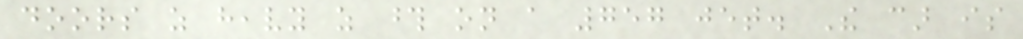doors as heavy as those on a 757 jet. The car is
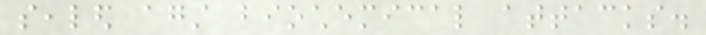sealed against biochemical attacks.
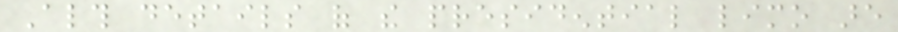Although details of the presidential limo are
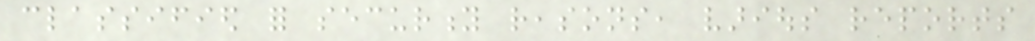classified for security reasons, various reports
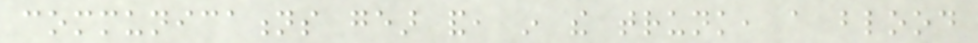communications gear and, in the trunk, a blood
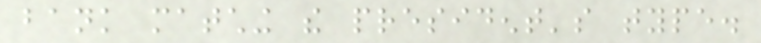bank matching the president's type.
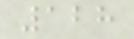128
